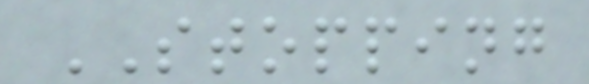STOPPING
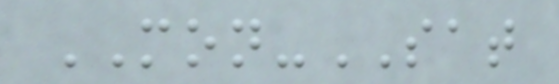MON-SAT
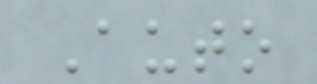Auto
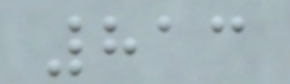813
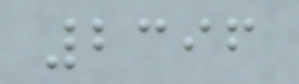2396
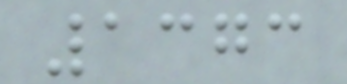1373
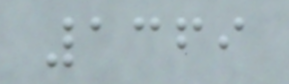1369
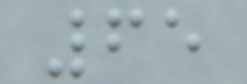65
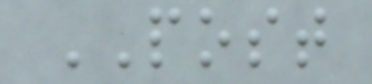POST
